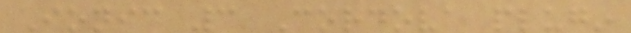Ionic 3 Cordova plugin
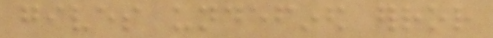gives undefined error
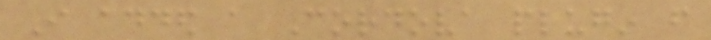I added a Cordova plugin from
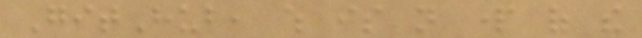GitHub, which is not part of the
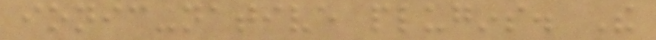ionic-native plugins. The
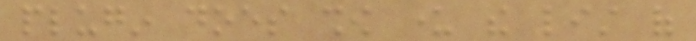plugin does show under the list of
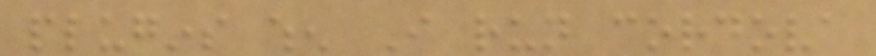plugins when I run cordova
